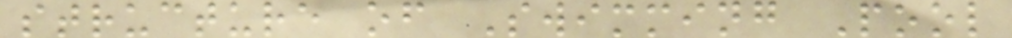structure of Swimming Pool
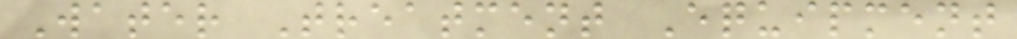Water Treatment Equipment
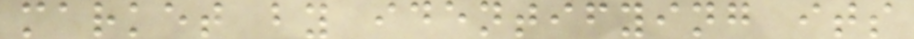market by identifying its
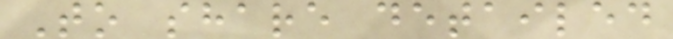To share detailed
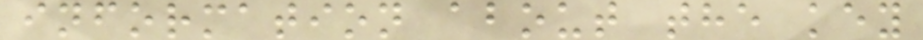information about the key
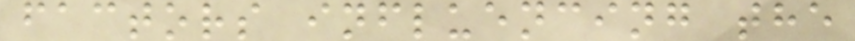factors influencing the
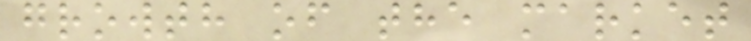growth of the market
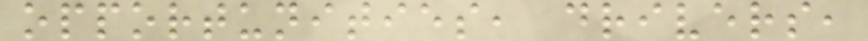opportunities, drivers,
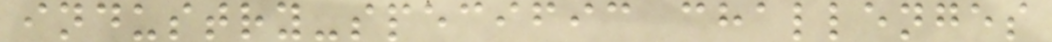industry-specific challenges
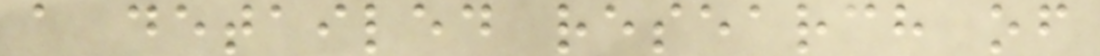a detailed research of
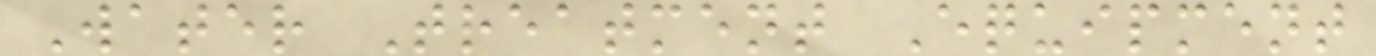Water Treatment Equipment
